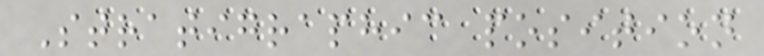Stratigraphic position
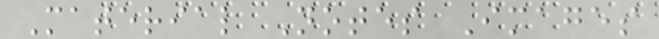Material Notes Images
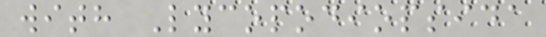with Lycopodiopsida
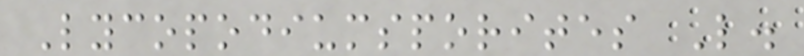Lycopodiumsporites L.
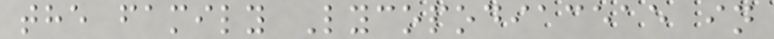the family Lycopodiaceae in
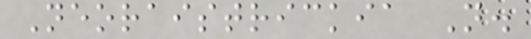Neoraistrickia N.
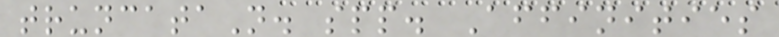truncataN. spp. Affinities
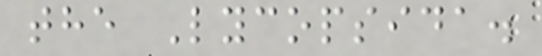the Lycopsida.
